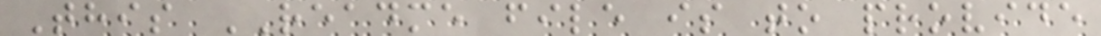This README file is to provide
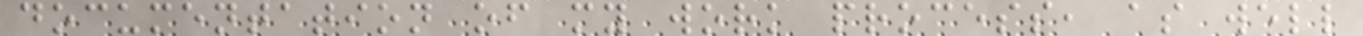documentation of my work process, as well
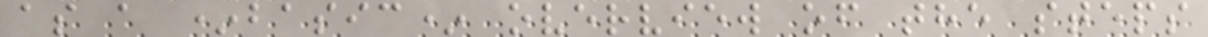as a *basic* overview of the steps
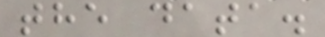the data.
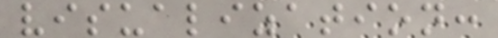visualization:
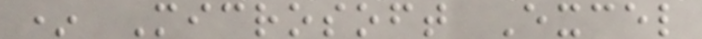* Microsoft Excel
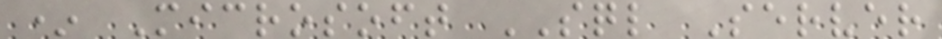* Microsoft SQL Server
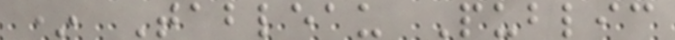* Tableau Public
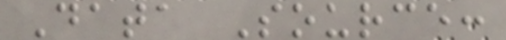Data Source:
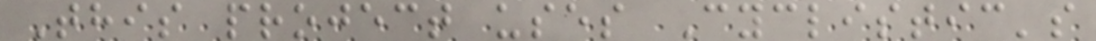This project uses Cyclistic's
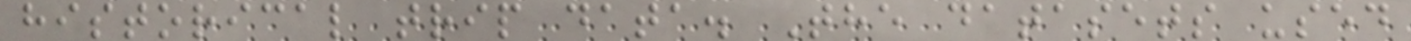historical trip data. The datasets used
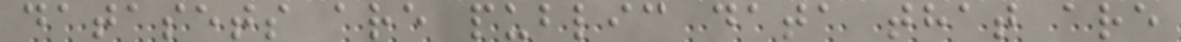datasets are public data that are
